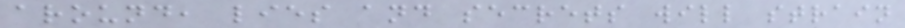around, lies and secrets will strain
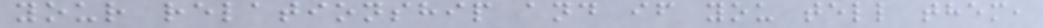your relationship and if you tell them,
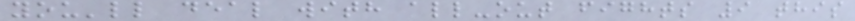you'll deal with all-out fights 9 this
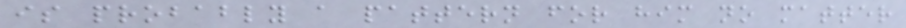is probably a pattern for him no matter
